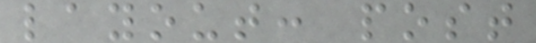layout: post
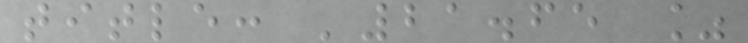title: '21.65 %
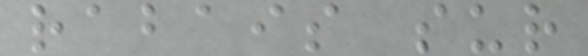rabais sur
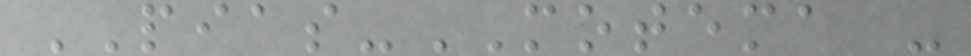PIAS-MOTEMA -
